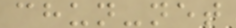chun-net
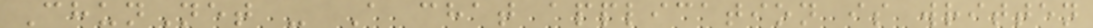ChunNet - A chat application is written
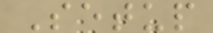Setup
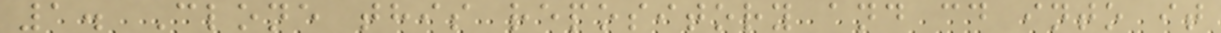1. Clone this repository and cd into it
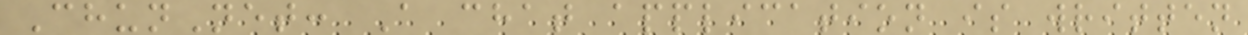ChunNet: A chat application is written
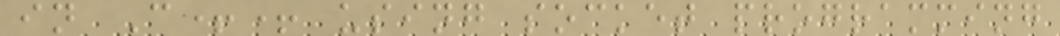in C++ using socket programming
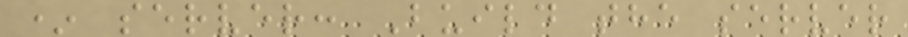* server: Build the server
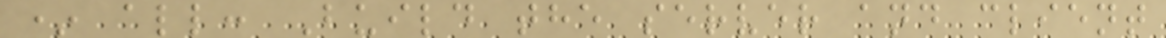* all: Build the server and client
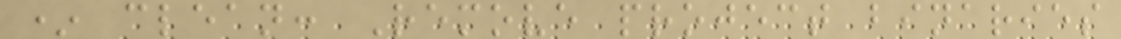* clean: Remove project binaries
